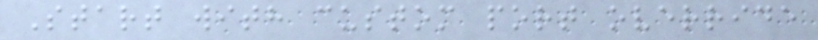Start with custom port override
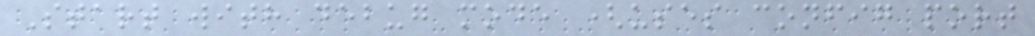Start with debug mode (uses config port
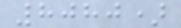8080)
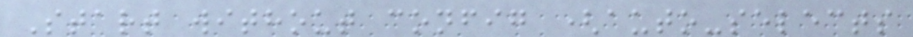Start without config (auto-selects
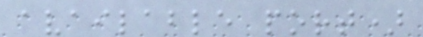available port)
